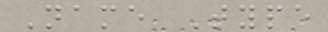Name Type
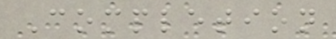Completion
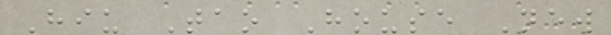Hiu Tao House New
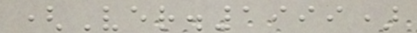(Ver.1999)
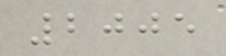2005
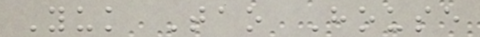Yuk Tao House
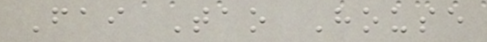Fai Tao House
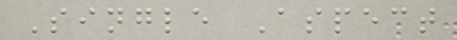Single Aspect
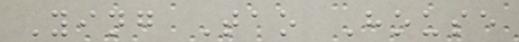Ying Tao House
